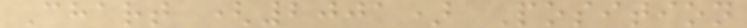Chart (2001) Position
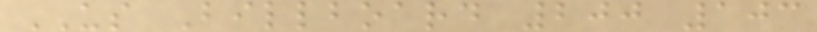US Billboard 200 103
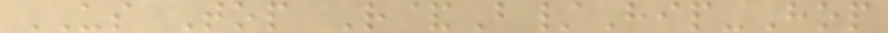US Top R&B/Hip-Hop
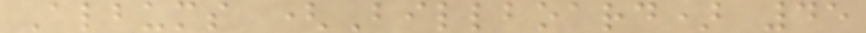Albums (Billboard) 45
